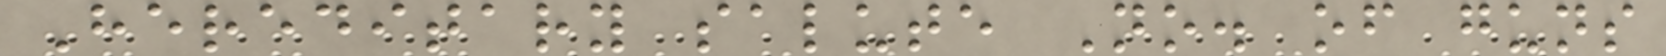Hereditary salute No. of guns
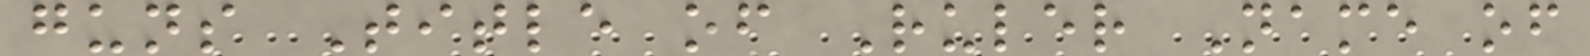guns Title of Ruler Name of
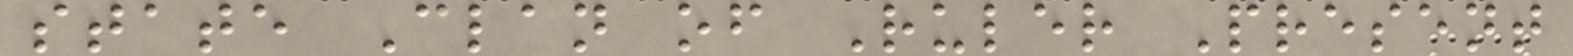state Clan of Ruler Present
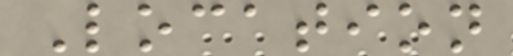Location
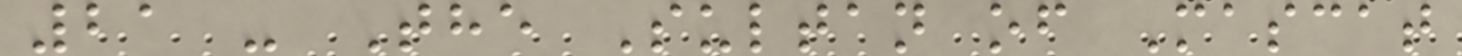21 - The Sultan of Mascat
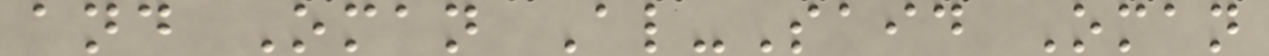and Oman Al-Said Oman
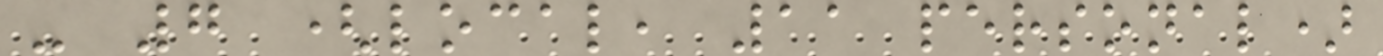- 7 (local, 11 personal)
